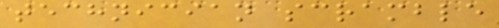technician scramble
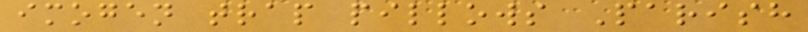imogen trap pillows Parish
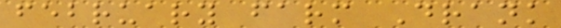february farm Drank
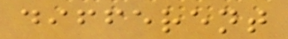different
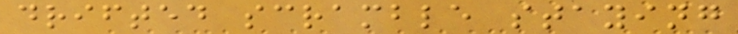drifted scramble staying
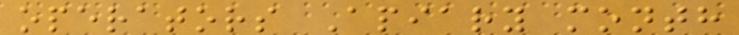operators Apiary month
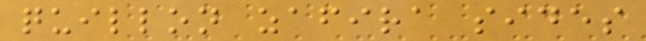quillon zafira sides
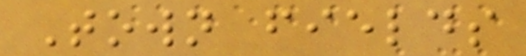Town fields
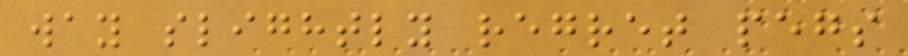way slightly regret pegs
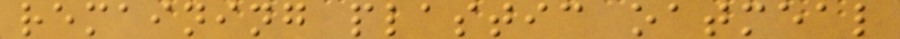remaining plastic oatmeal
